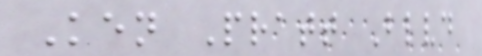Ken Pratt Blvd
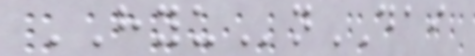HYUnDAI
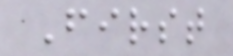First
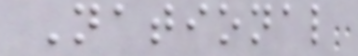National
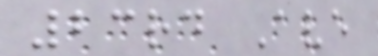23rd Ave
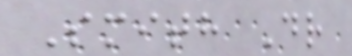Smith Dr
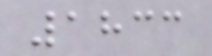1833
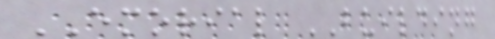EMORIAL BUILDING
